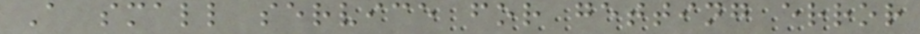A small service for getting error
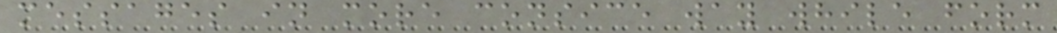messages in more consice way while form
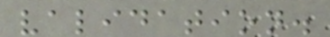validation.
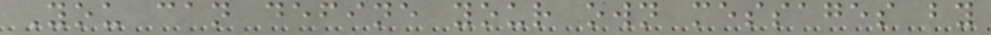You can define your own messages by
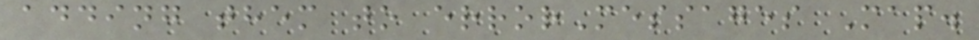adding them to errorMessages Map.
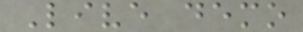Live demo
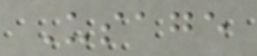Usage
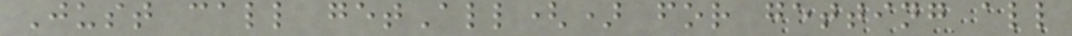Just call getAll() for getting all
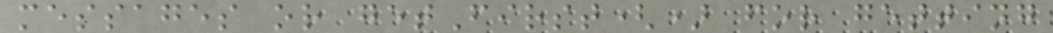messages or getFirst() for getting
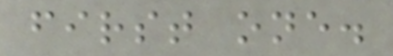first one.
